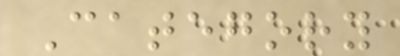Category
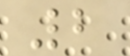2
